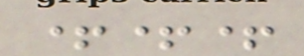+++
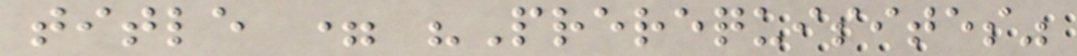title = "Prerequisites"
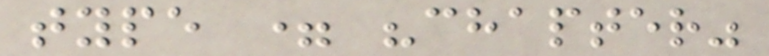type = "chapter"
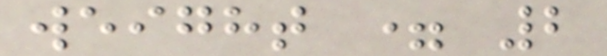weight = 2
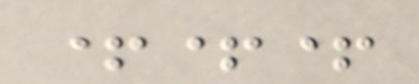+++
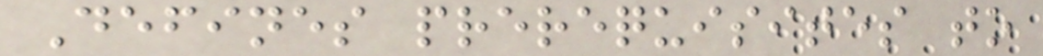Defines prerequisites to
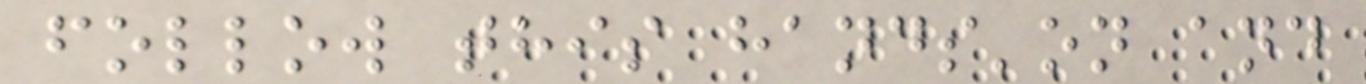follow this hands'on and
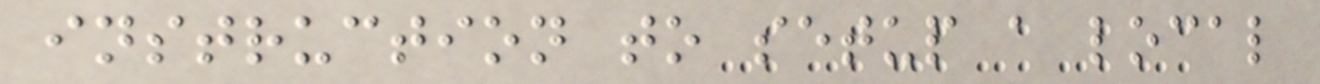instruction to setup a local
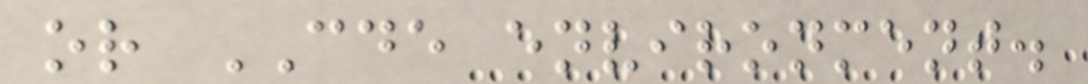or CDE environment.
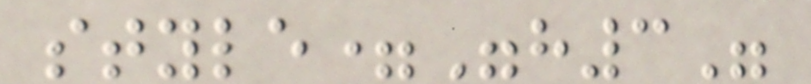style="h3"
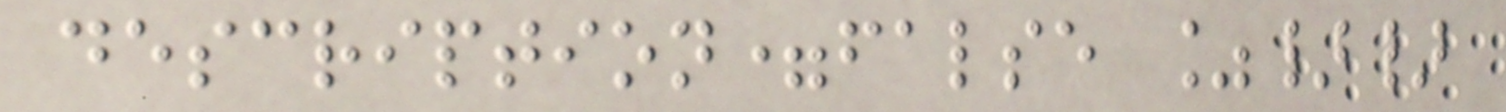description=false %}}
